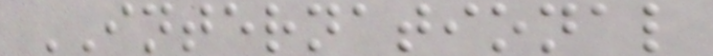INTERNATIONAL
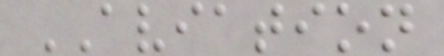AVIATION
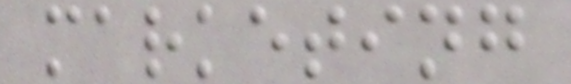marketing
